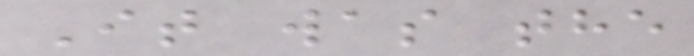It was the
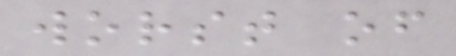worst of
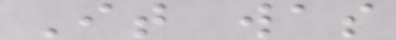It was
